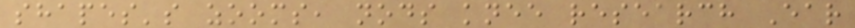shapes's zooms, nods knee research Ear
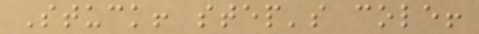Stuck! step's cole!
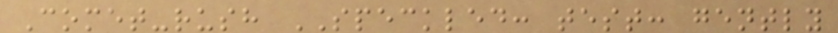Comet-rush SPECKLED: test: gently
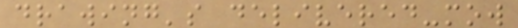drawing's delivered-mow
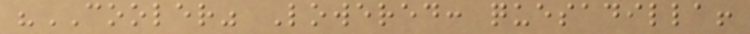"COOLER" Lowered: quesadilla!
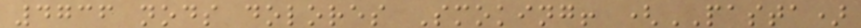4736 nods dolores Smoking! (PASTA)
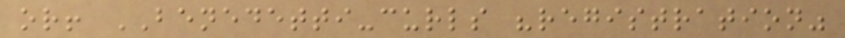or! BENEDETTI-curls "registration"
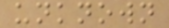unknown
